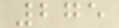275
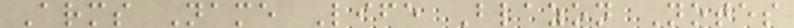Arms Name Life Blazon Notes
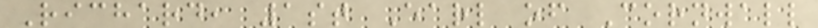Richard, 1st Earl of Cornwall
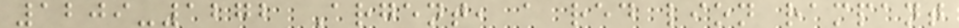1209-1272 Argent, a red lion rampant
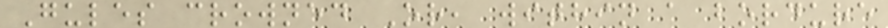Gules crowned Or, within a bordure
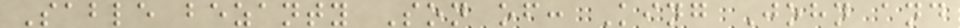Sable bezanty Son of: King John and
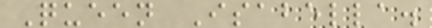Queen Isabella.
